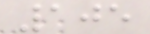105
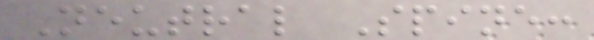Neutral Spine:
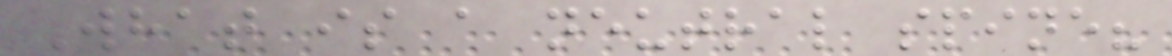What is a neutral spine?
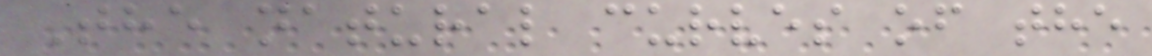The natural curves of the
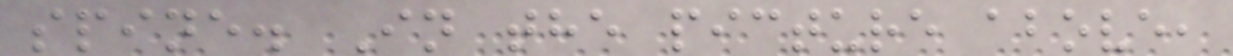spine. In the picture above,
